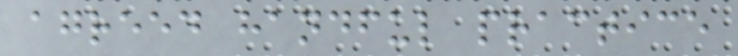agreed handful practice
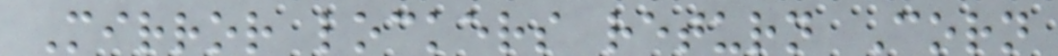Mirror lockers return Corn
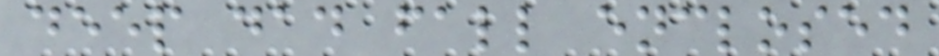deep dad fall enclosed
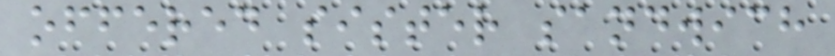offered sister sandwich
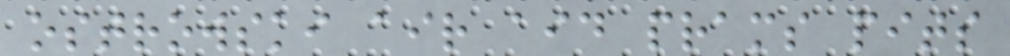ostrowski air aid prams pits
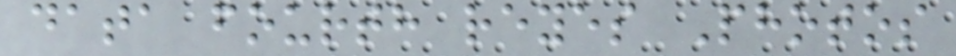data fourth reyes Photos
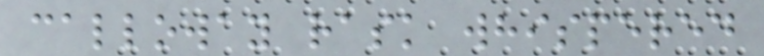calloway rask whispered
